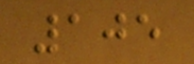105
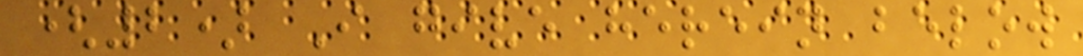(2) I give herein below
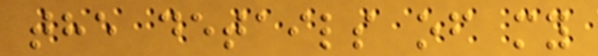the details of my
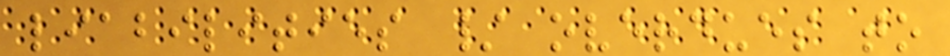liabilities / overdues to
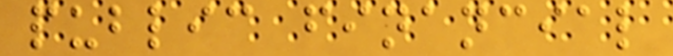public financial
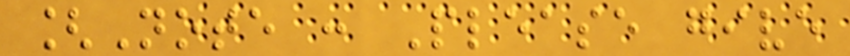[Note : Please give
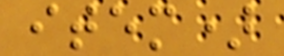item)
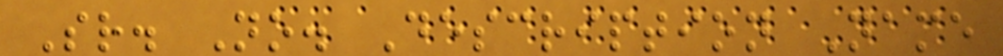Sr. No. Description Name
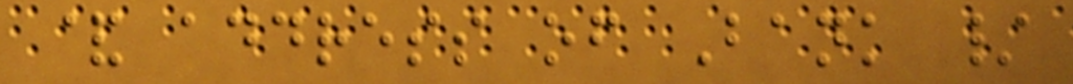& address of Bank /
